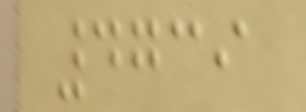4739
